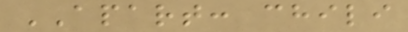APART: chili
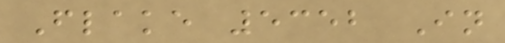Flake 5352 In
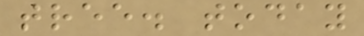tree. today
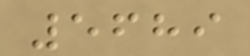5689
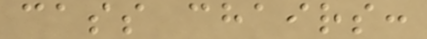cass chairs:
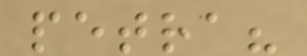petra?
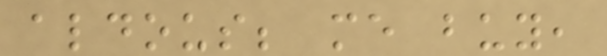aldous; me buy,
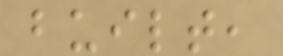built,
